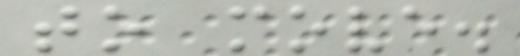to move.
